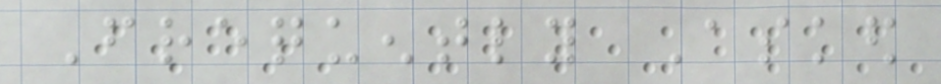Frequently Asked
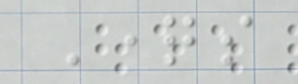Questions
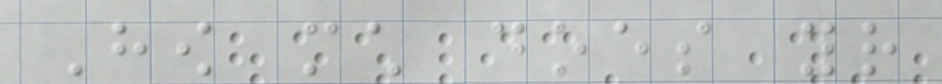How much does your
